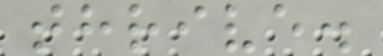thrive.
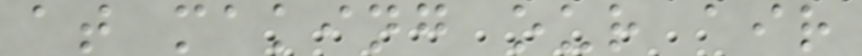at making our air
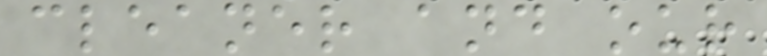cleaner and our
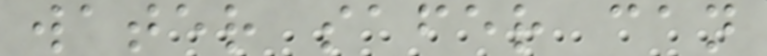water safer can
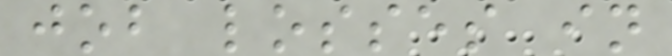job losses in
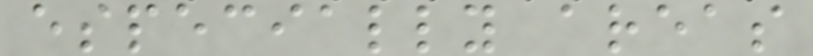especially areas
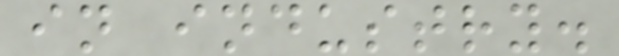in industry.
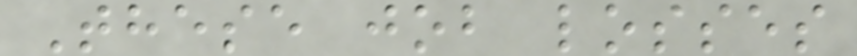These job losses
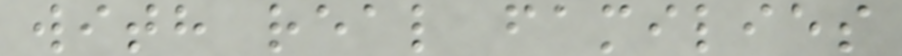with real families
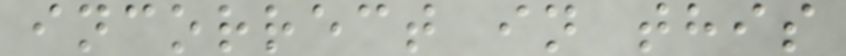incorrect in this
